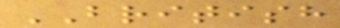BRITISH
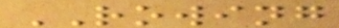ROWING
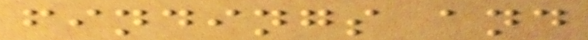findings and
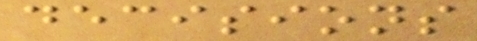decisions
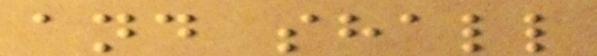and shall
